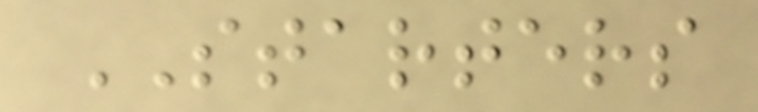STARTERS
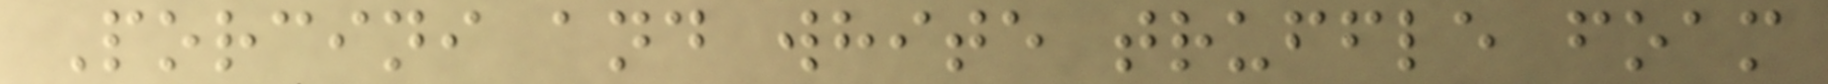Porcini and white truffle foam
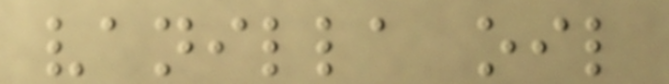vanilla oil
